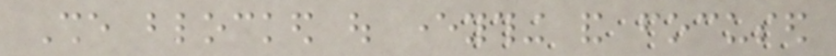She blocked out everything and focused
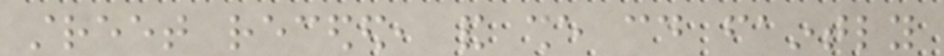street receded, and she could faintly
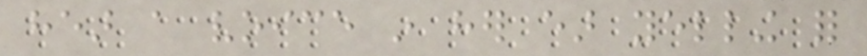hear a voice in her ear yelling for
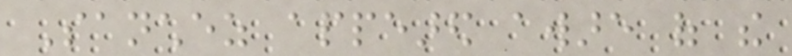Sanchez appeared aware of the
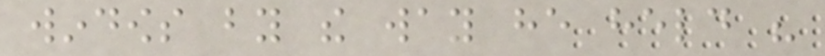windows by the way he held his
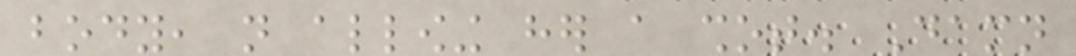body, not allowing her a shot. Damn
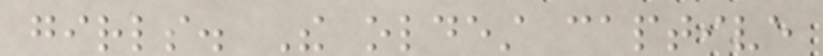girls. The oldest captive
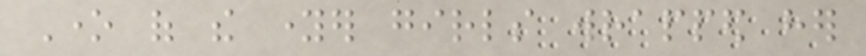One of the younger girls wrapped her
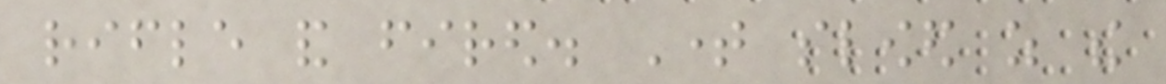rifle and fired. Time slowed as the
